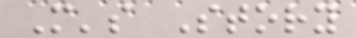M's Story
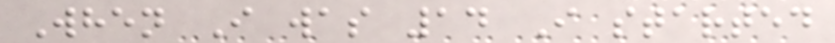When I was 14 I started
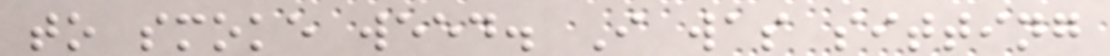to smoke weed. I was sitting
